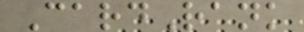CardRank
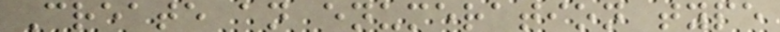Create an enumeration type
